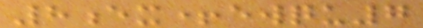8ex+ewqu7
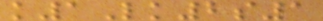k1Lk2s1
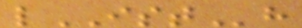lISTh
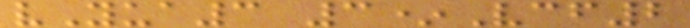vYua3 3*Vcf2
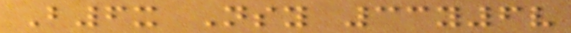B6x Nsy 33y6v
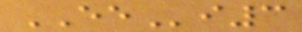EEi3
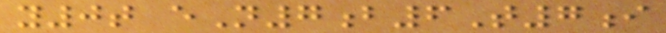y0t eN7b6T7i
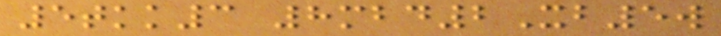5tkk3 8mbd2Xb5w
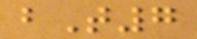bT7
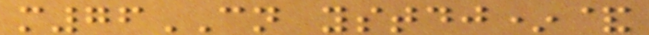m76CN ystdj*&
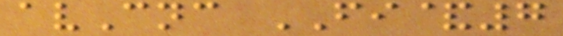avCnc FI&7
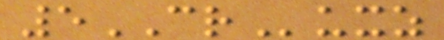5CRuxz
